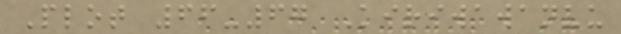Plot 66-67 Kiriwawanvu
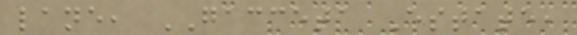lane, GACCETA Estate,
